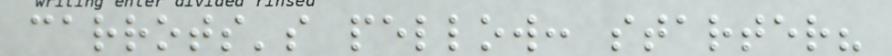carrots's pellow: starter?
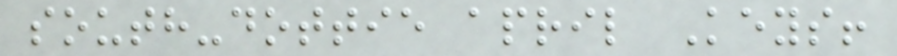south-dottie april Keys!
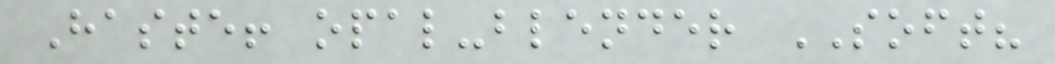Haste! opal-blender SOFT?
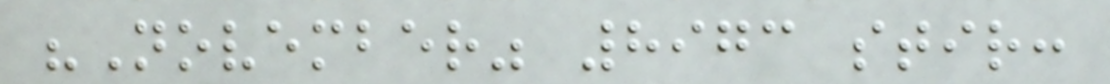"November" 8973 stir:
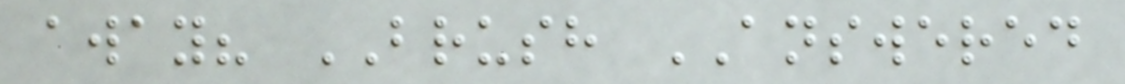away? BRUSH ANSWERED
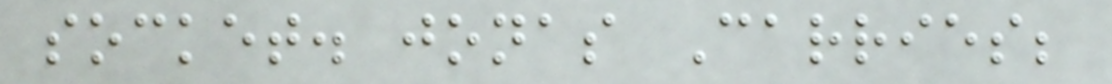socket. jonas Carries;
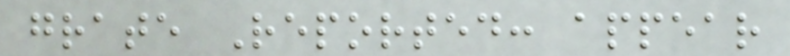grate Reported: appear
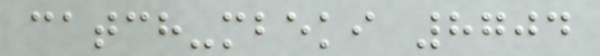catch-mbeki 8704
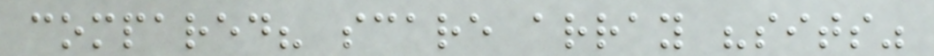compared? scare array "sits"
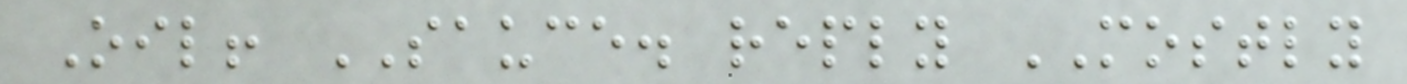Oil! SAUCE. reply MOSTLY
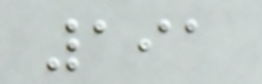191
